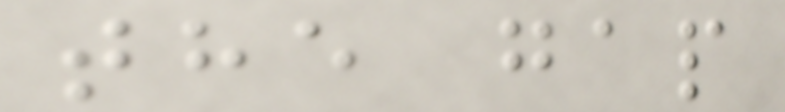the gap
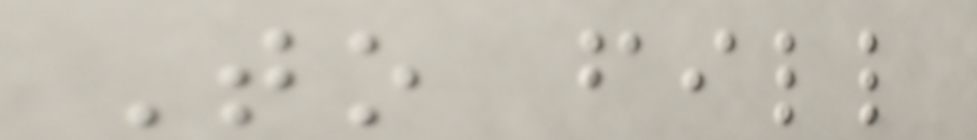To fill
